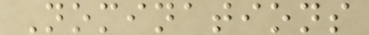Nominations
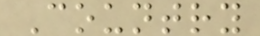Country
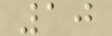10
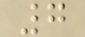7
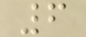6
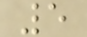5
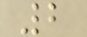2
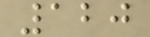120
